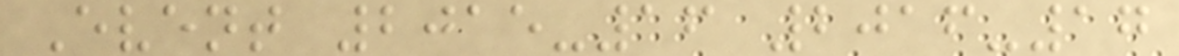Event 2015-16 2016-17
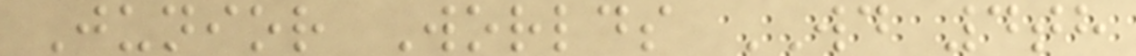Junior Worlds WD 4th
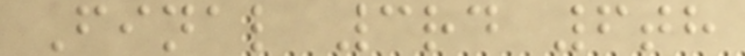Final 3rd 6th
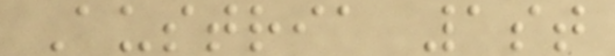Austria 1st
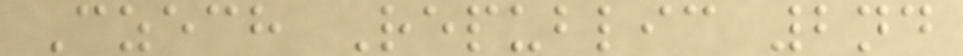Czech Republic 2nd
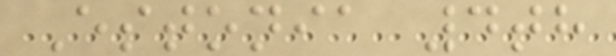Estonia 4th
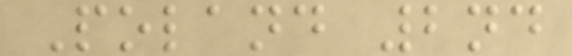Poland 2nd
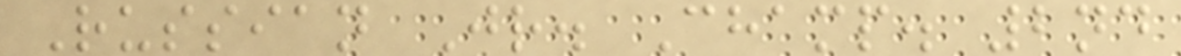Russian Jr. Champ. 2nd
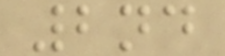2nd
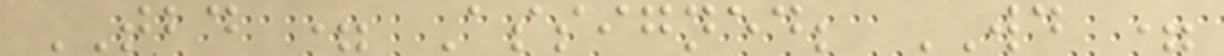TBD = Assigned; WD =
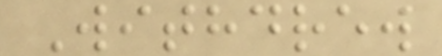Withdrew
